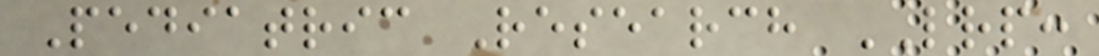Pediatric Research LRP:
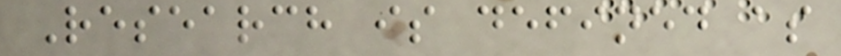Research is defined as
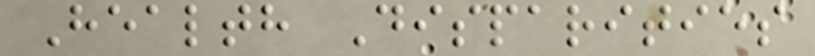Health Disparities
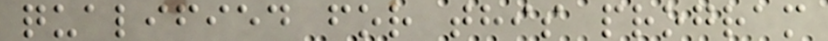qualified for this program
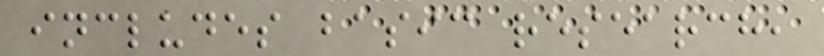includes basic research,
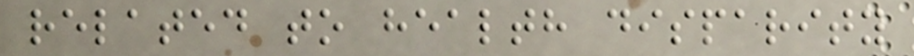related to health disparity
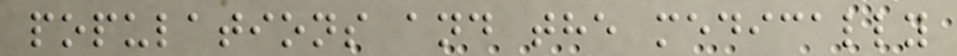populations and the medically
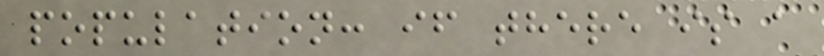population: if there is a
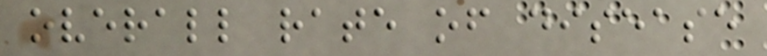overall rate of disease
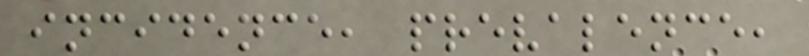incidence, prevalence,
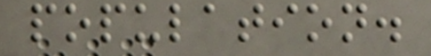population.
